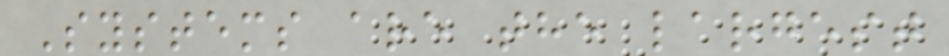Systems are the largest
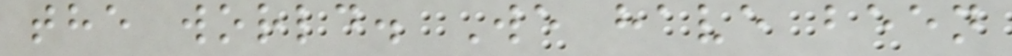the world. We have been
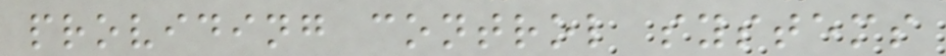providing control systems
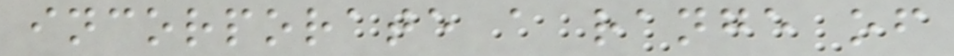incorporate a range of
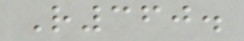R360.
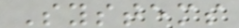Systems
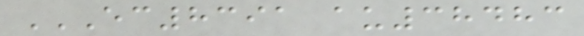EC8391 AU38483
